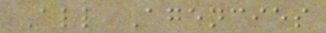All Agencies
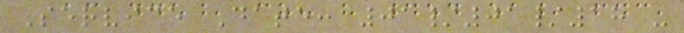Service Date: 01/01/18 -
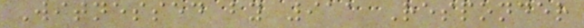Witnessed by 911 Responder
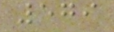579
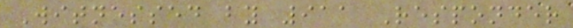Witnessed by 911 Responder
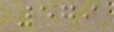579
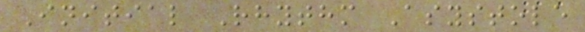Initial Rhythm Asystole
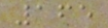165
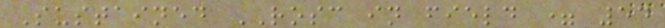Sustained ROSC in field = 54
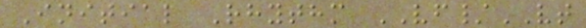Initial Rhythm VF/VT
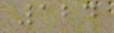124
